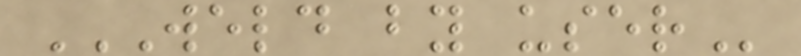WELD BY USER
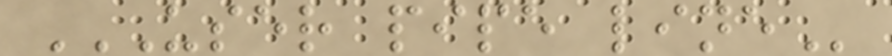USER PIPE LINE
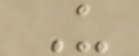U
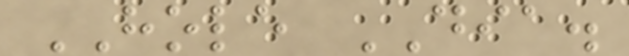HOLE DIA.
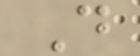D
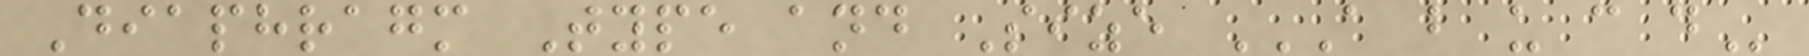Diaphragm Type and Size A B U C D
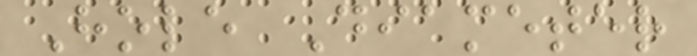Hole Diameter
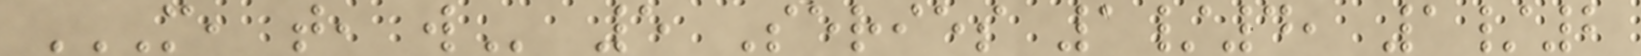M, T, W 5 Series 1/4, 1/2
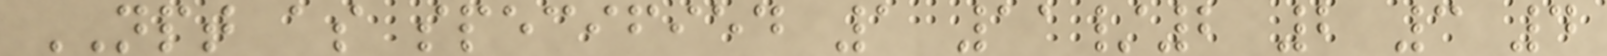NPT as specified 1 11/2 2 3 4
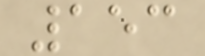153
